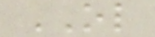OL
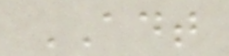ADT
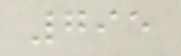795
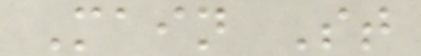Main St
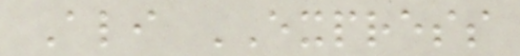Ali EXPRESS
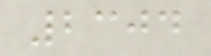2304
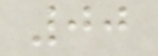00
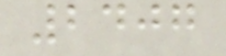2407
